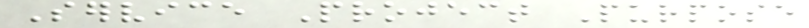Service Project Purpose
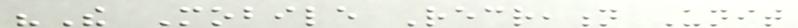"The Mobile Recreation Unit
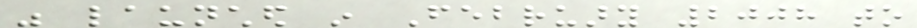was launched in February 2008 to
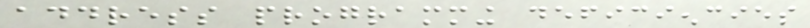address programming deficiencies
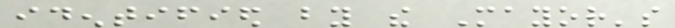identified by the Mayor's
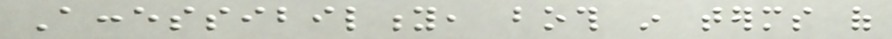Accessibility, both in terms of
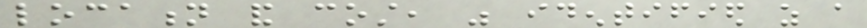location and cost, was identified as a
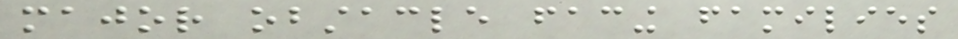major obstacle facing families
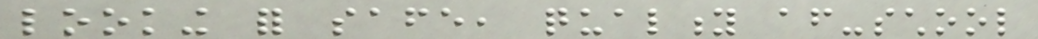looking for safe, quality after-school
